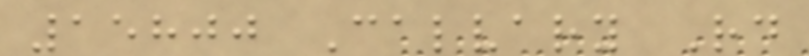15800 Calvary Rd
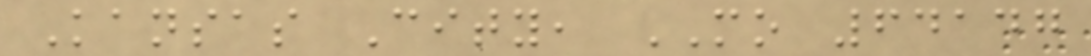Kansas City, MO 64147
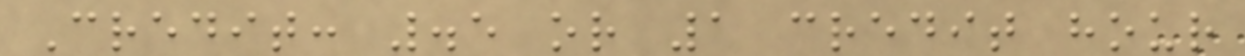Credit: .5 or 1 credit hour
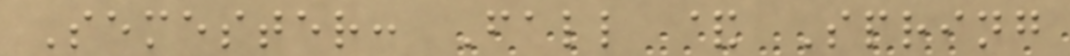Semester: Fall & Spring
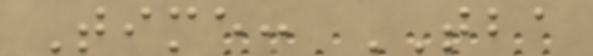Time: TBA
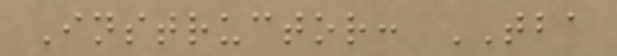Instructor: TBA
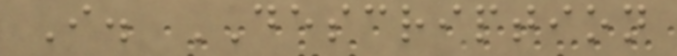I. DESCRIPTION
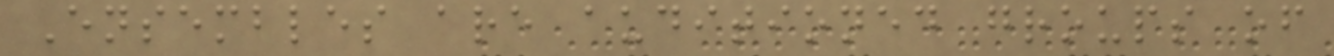Ensembles are auditioned groups of
